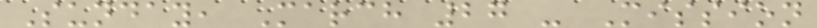Sunday, March 27 - Mission
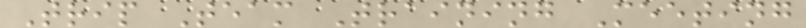Trip Team Training Meeting
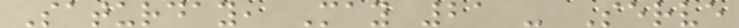Saturday, May 21 - Serve
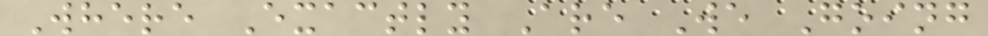Where Exactly Are We Going
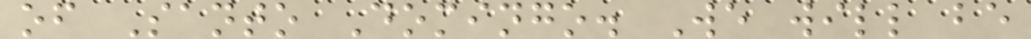of Santo Domingo. We will be
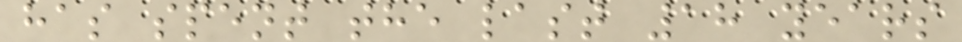has spent the last 18 years
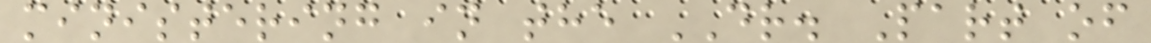ministering in the DR. Part of
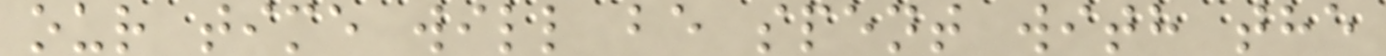our time will be spent with the
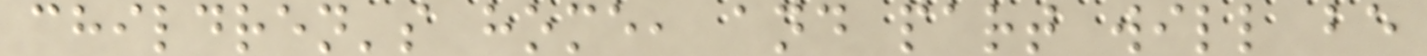children's home, and part will be
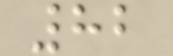82
